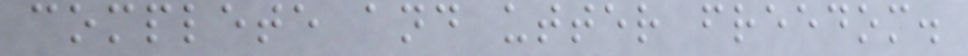complete and utter freedom.
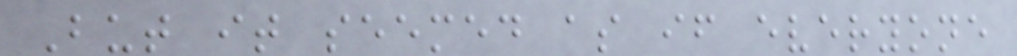But it seemed as if everyone
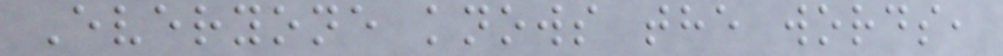Everyone knows the words,
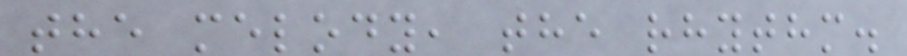the melody, the rhythm.
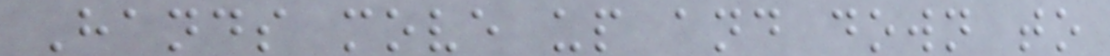Hands move up and down to
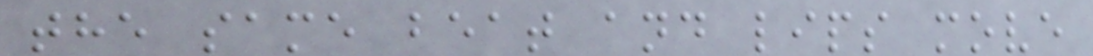the same beat and lips move
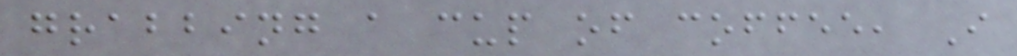grabbing a cup of coffee, I
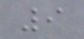9
